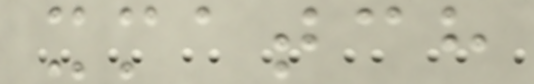xmatch
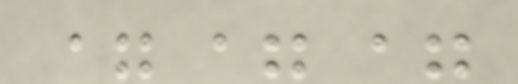===
